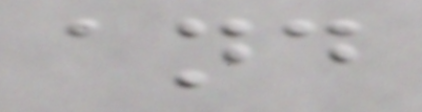and
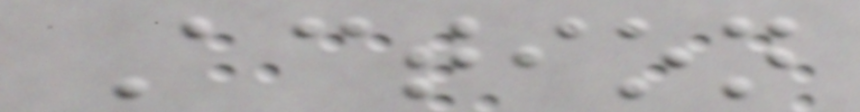Action
